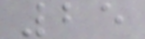25
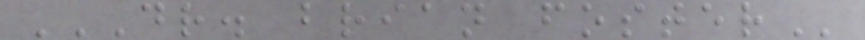DR. BRIAN FOSTER
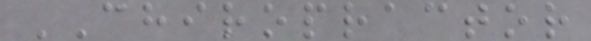CHIROPRACTOR
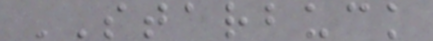STARBUCK
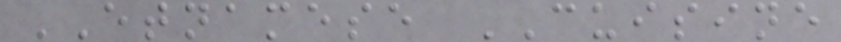ETNAMESE CUISINE
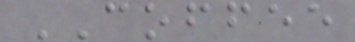COFFEE
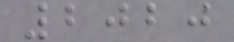2020
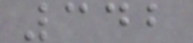342
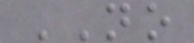NO
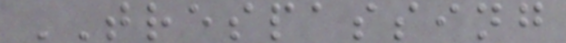TRESPASSING
